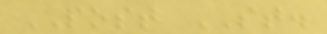POST ST.
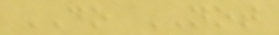DO NOT
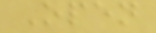Open
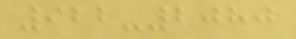922-2080
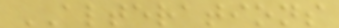ALTERATIONS
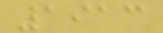1913
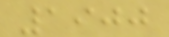1900
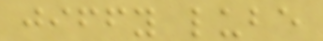jiffy lube
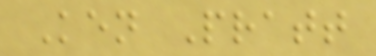Ken Pratt
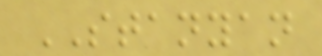STANYAN
